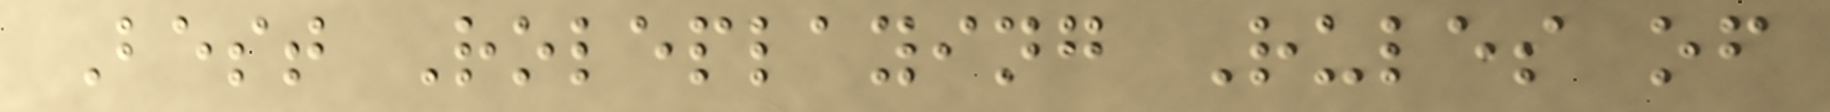Best Roleplaying Rules of
